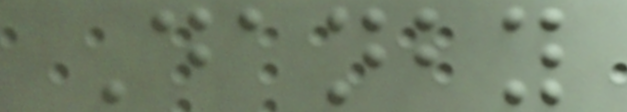Danby
